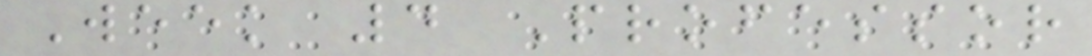Week 4 Professor
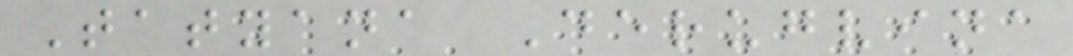Tatyana Derugvina
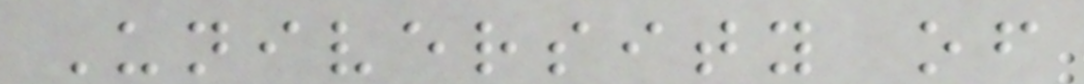University of
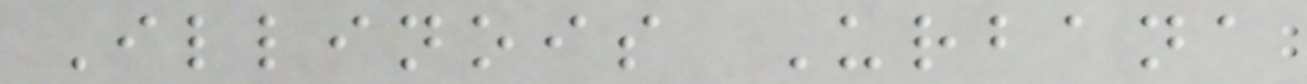Illinois Urbana
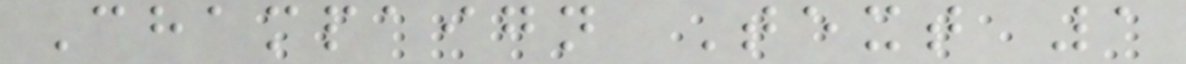Champaign Text 1
